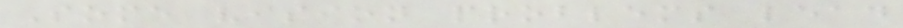Some vision problems lead
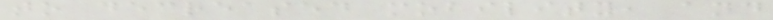to decreased mobility, and
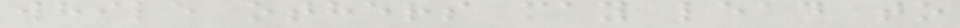while others may lead to
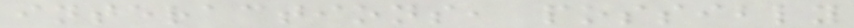interactions, possibly
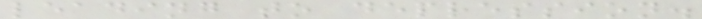leading to depression.
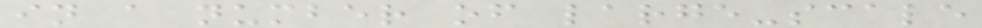in a number of large-scale
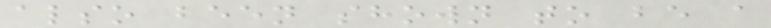also been shown to be a
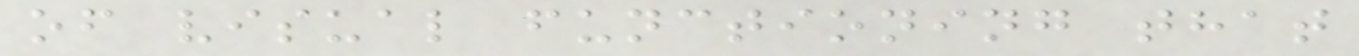of visual functioning that
